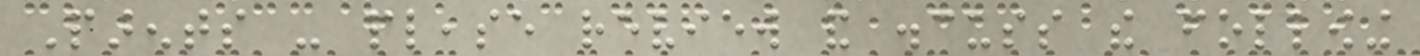Parents - please review and discuss the following
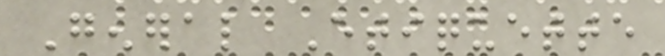General Etiquette
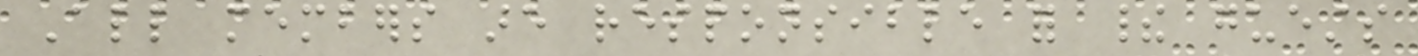All members are responsible for their guests
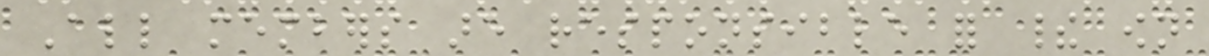All members are responsible for their own
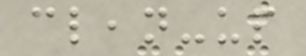clean-up
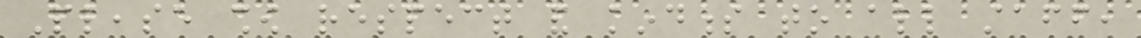Please show respect and kindness to all staff,
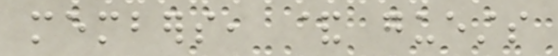members, & guests
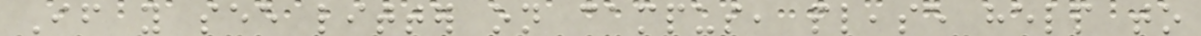If you see litter on campus, please help to
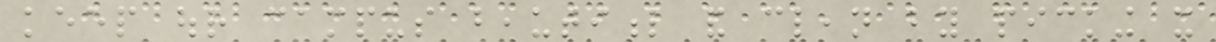keep our campus beautiful and clean by picking it
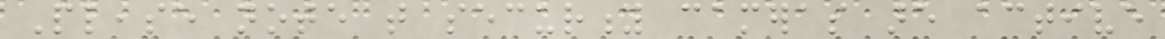Please note that security cameras are active
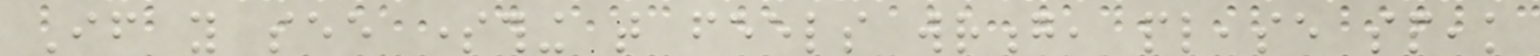If you see something that feels wrong, please speak
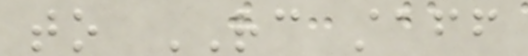to RC staff
